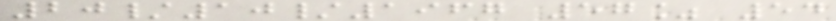20/10/1967 57% 54
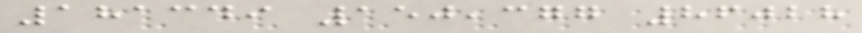181349 150,377 86028
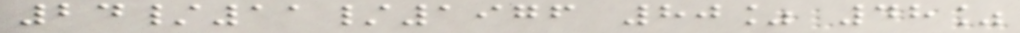24/11/1976 80% 48%
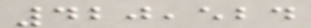420,524
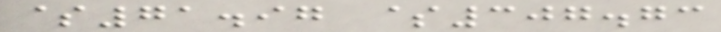$71.97 $307.73
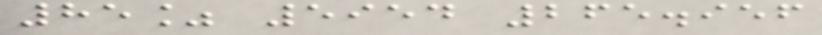85% 5954 265.956
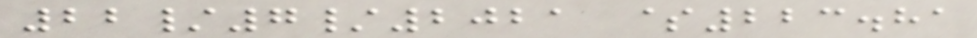22/7/2021 $223.81
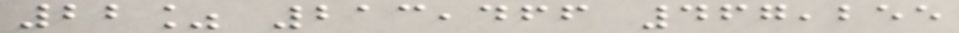22% 213,466 467,255
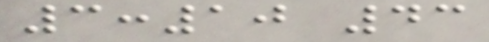3:10 43
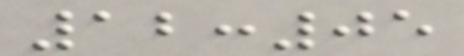12:05
